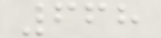668
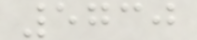5730
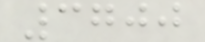3700
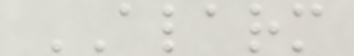ALARM
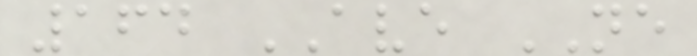164 AVE NE
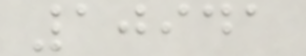10941
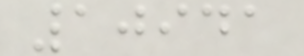10941
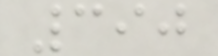390
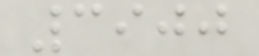3900
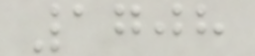1708
